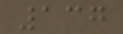137
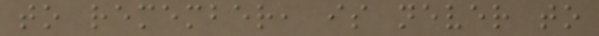to remember, is never to
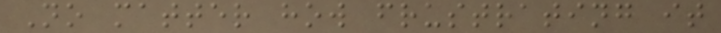No matter how frustrating it
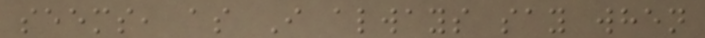seems, as I always say when
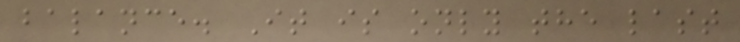balance. It is only the last
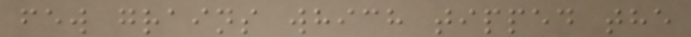few grains which tipped the
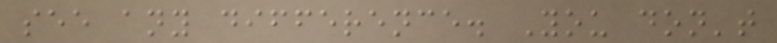see any difference. You don't
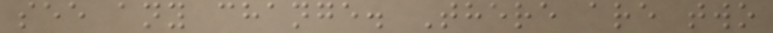see any change. There are two
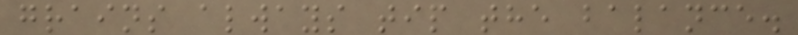grains always tip the balance.
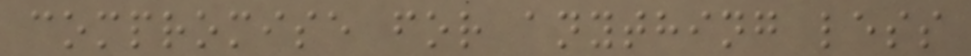compromise for anything less
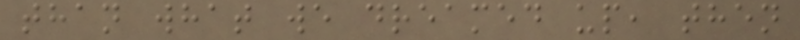than what we dreamed up, then
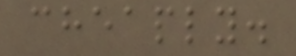cheaply.
